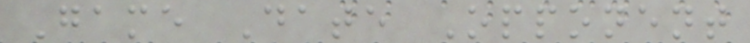Game Date Opponent
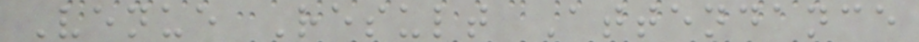Venue Result Attendance
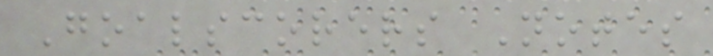Goalscorers Notes
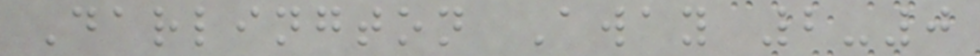Darlington Away 2-0
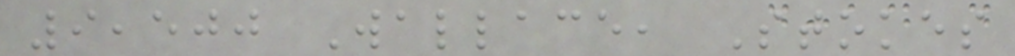9,500 Wallace, Stokes
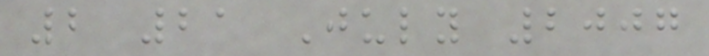2 21 July 2007
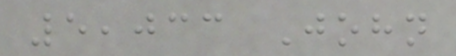5,033 John
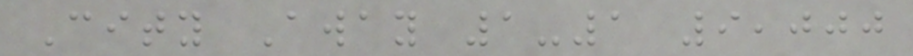City Away 1-1 9,000
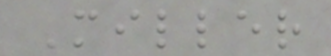Miller
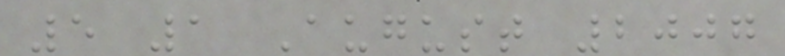5 1 August 2007
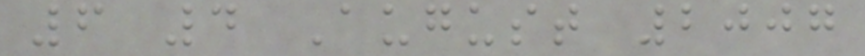6 4 August 2007
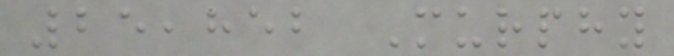25,852 Murphy
